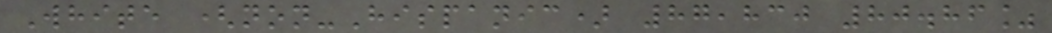White (non-Hispanic) 87,830 80.86%
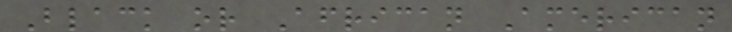Black or African American
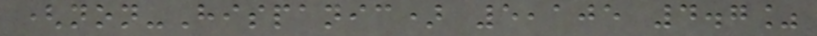(non-Hispanic) 5,105 4.7%
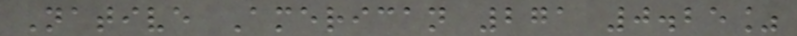Native American 271 0.25%
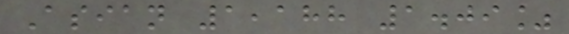Asian 1,188 1.09%
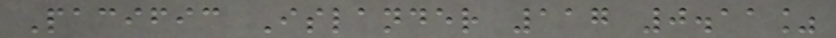Pacific Islander 117 0.11%
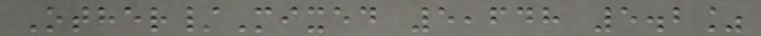Other/Mixed 5,648 5.2%
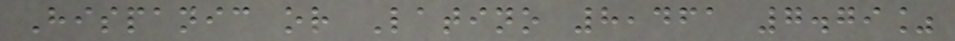Hispanic or Latino 8,461 7.79%
